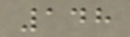148
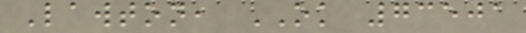Lawton, OK 73501
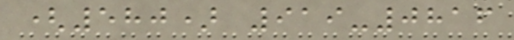(580) 919-0816
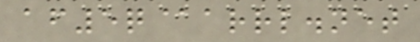af5q@arrl.net
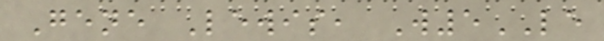Gene Lewis, W5LE
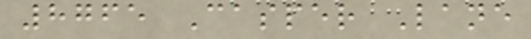8765 Casper Lane
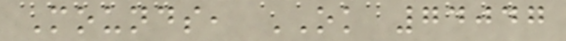Mounds, OK 74047
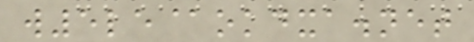w5le@okdxa.net
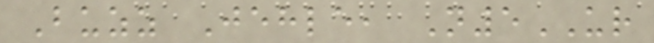Buzz Jehle, N5UR
